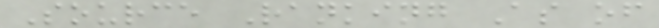Source Ranking As of
